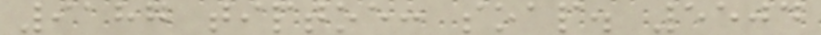9187 tiptoe: soap. 5504
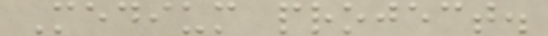Medium project.
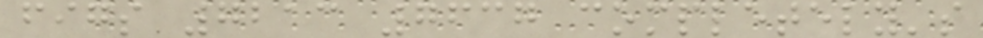figs 7213 7637 completely's
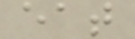eat
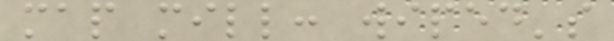map mill: wiped's
